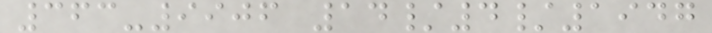363-9906 14/4/1947
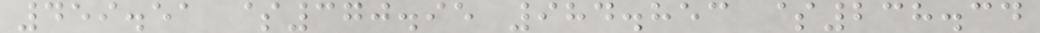459.51 $370.95 984.853 $238.34
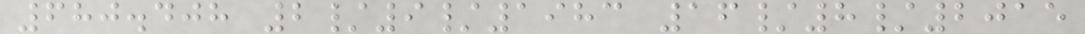680.408 2/9/1983 16/8/2015
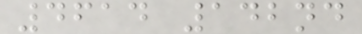4614 142nd
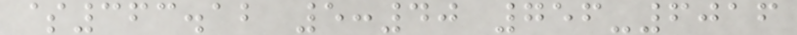$363.12 5:40 756-6016
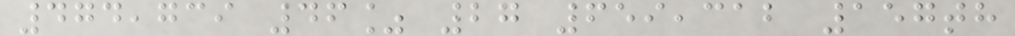474,739 46% 27 659,312 157th
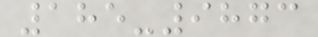185-9873
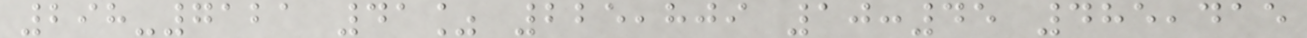298-7121 41% 225,809 10:45 485,415
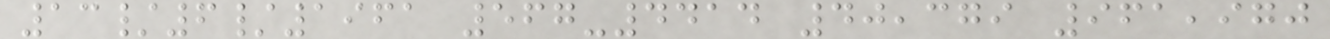13/6/1961 567-4414 40,379 961,970
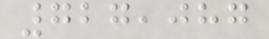727,087
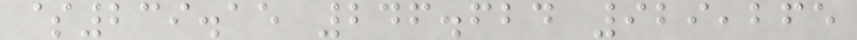$239.15 246.624 929,265
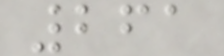261
